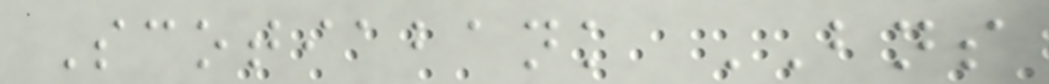Scotiabank BNS
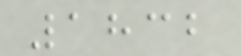1832
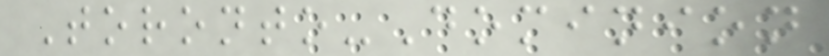Toronto-Dominion
